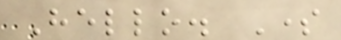Hello. Some
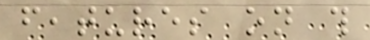features on this
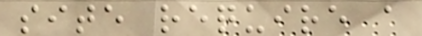site require a
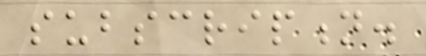subscription.
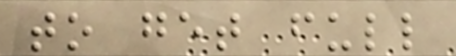to get full
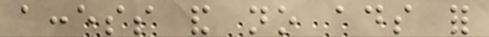access and no ads for
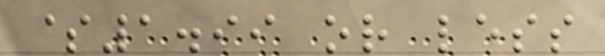$1.99 or less
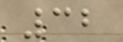32
